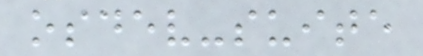osdev-suite
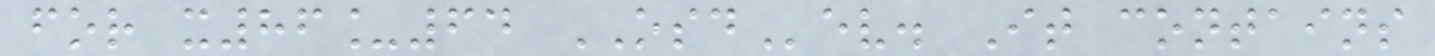for x86_64 OSDev. It contains
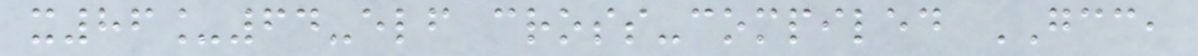x86_64-elf cross-compiled GCC,
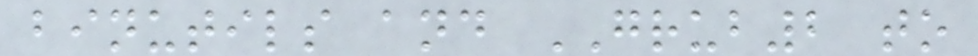binutils and GRUB2 to
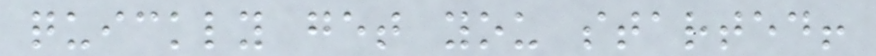quickly get you started!
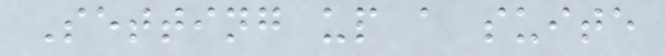Setting up a suite
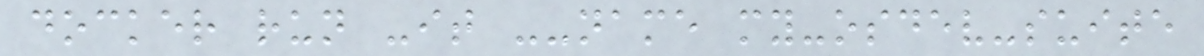docker run -it --name my-osdev-suite
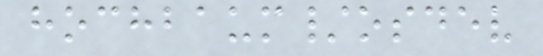hochbaum/osdev
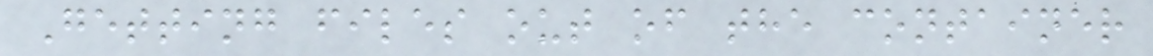Getting files out of the container
